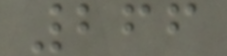266
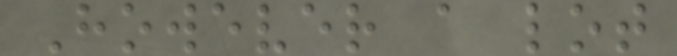However a lot
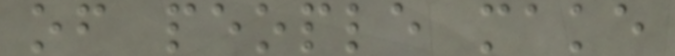of people make
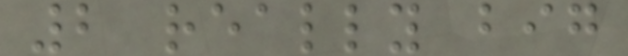2 really big
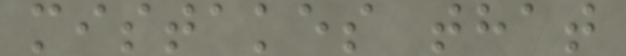mistakes that
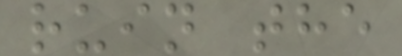ruin the
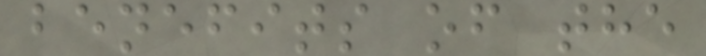benefits of the
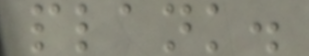plank.
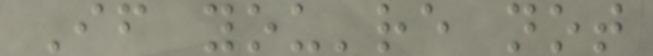If you're not
